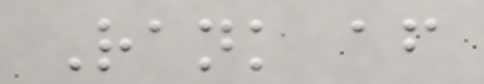Rank after
